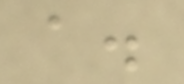a.
